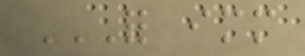FOR IMMEDIATE
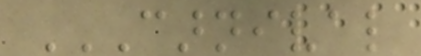CARNIVAL
